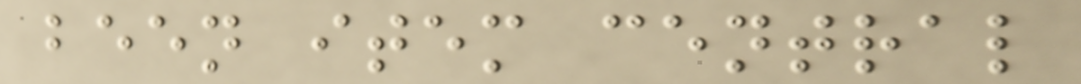been item central
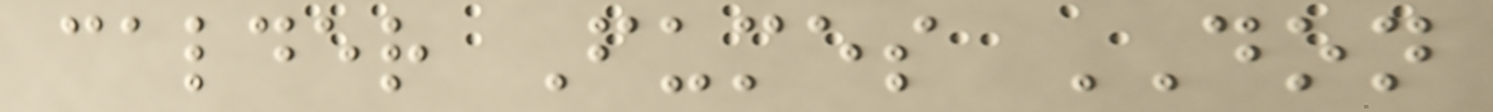calder Fumes DON
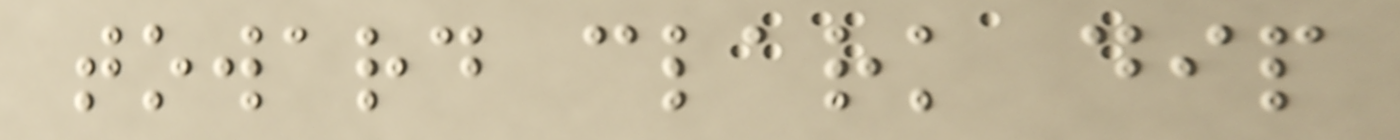toward clark dip
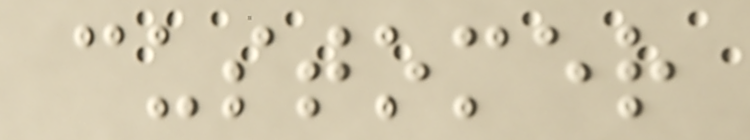customer
